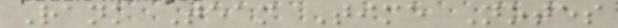Rank Team Time Notes
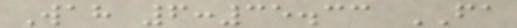Wah 6:35.33 FA
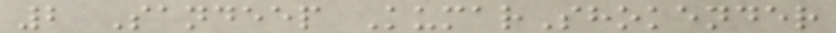2 Sandeep KumarShokender
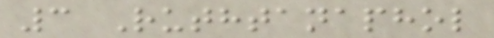3 Ruthtanaphol
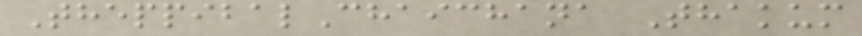TheppibalChaichana Thakum
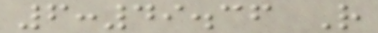6:49.36 R
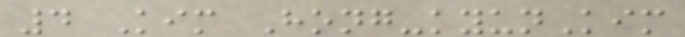4 Kim Hong-kyunKim
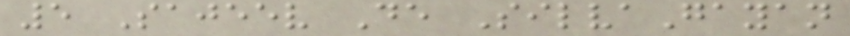5 Sajeev De SilvaGayan
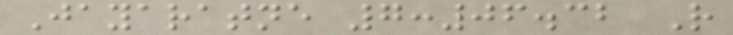Jayaratne 7:06.32 R
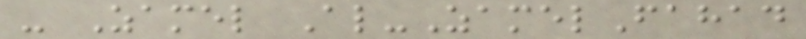- Zamel Al-ZamelFahad
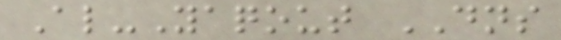Al-Yaqout DNS
